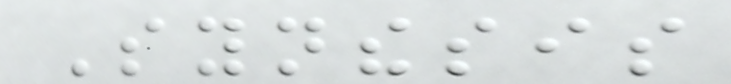Synthesis
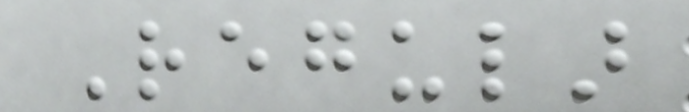Regular
